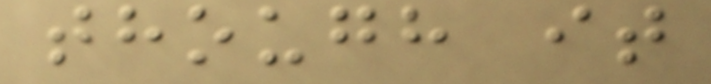though it
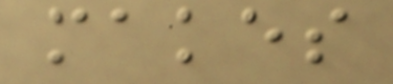makes
